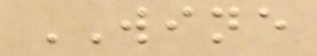WINE
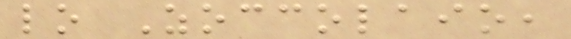lo Zoccolaio,
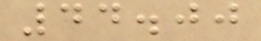44.00
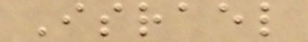Israel
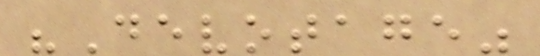"Devotage"
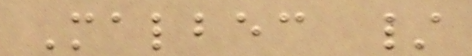Malbec /
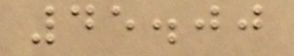45.00
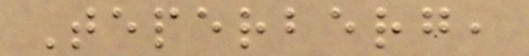Teperberg,
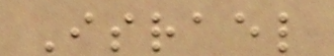Israel
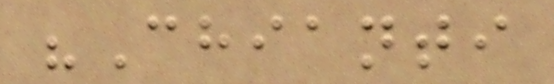"Chianti
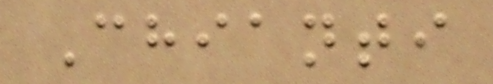Chianti
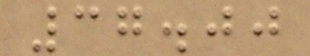37.00
